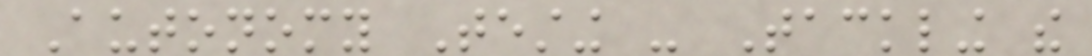Autonomy Testing - Tackling the
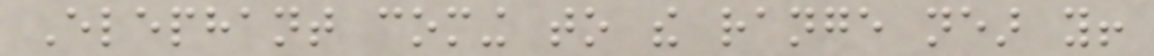Elephant coming to the range near you!
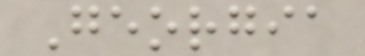Georgia
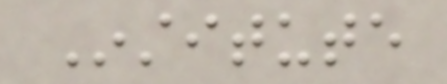Institute
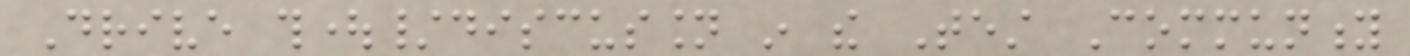Drive thought/discussion in the Test Community
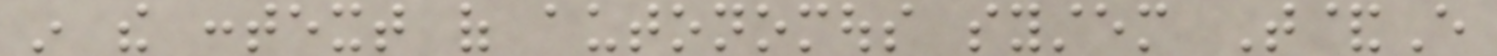in the context of autonomous system T&E
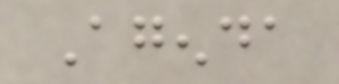Agenda
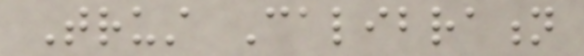Trust Calibration
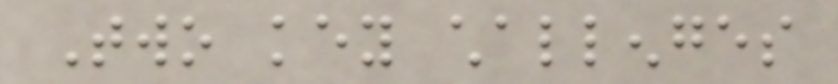Two key challenges
